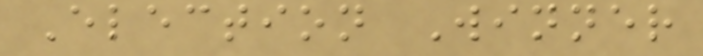Election Winner
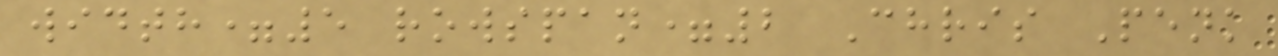width=5 rowspan=2 Chris Penk
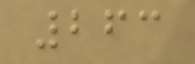263
